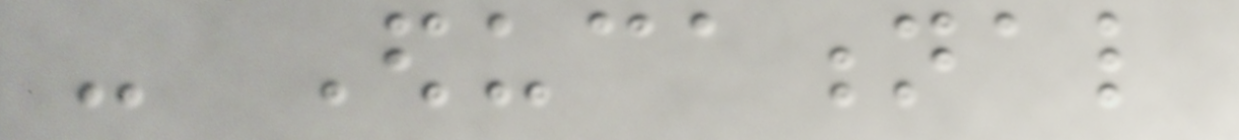- Educational
